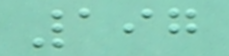197
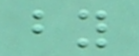by
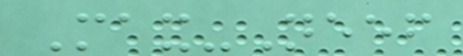Max-Neef
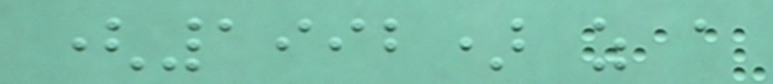(1992) as a
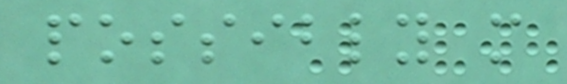possibly more
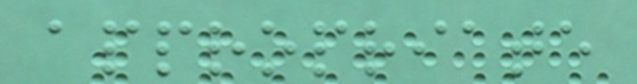appropriate
